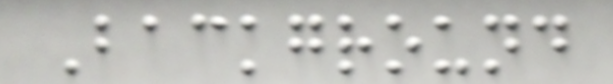Background
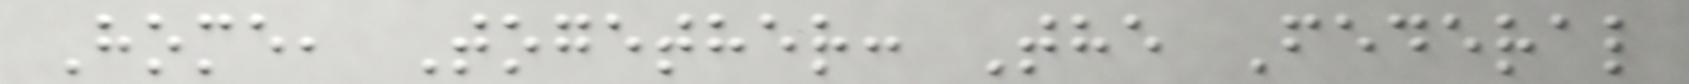Home, Together: The Federal
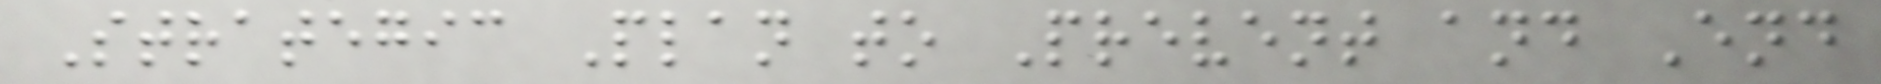Strategic Plan to Prevent and End
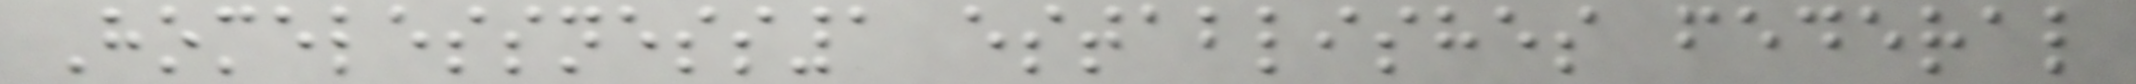Homelessness1 establishes federal
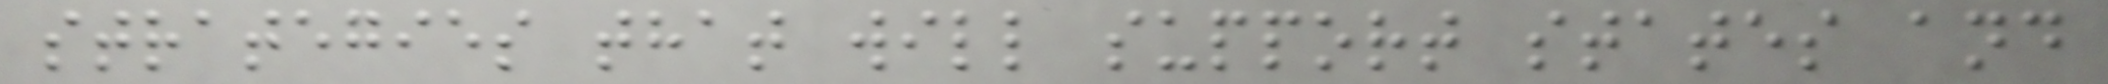strategies that will support states and
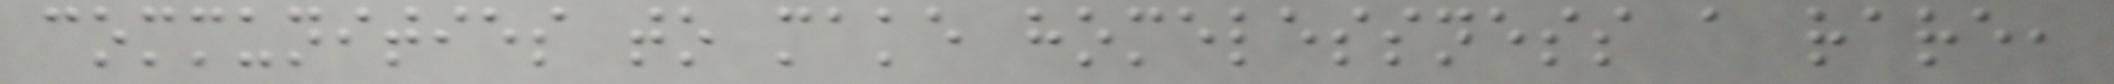communities to make homelessness a rare,
